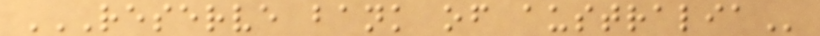RESERVE BANK OF AUSTRALIA
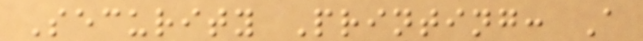Security Printing: A
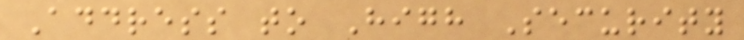Address to High Security
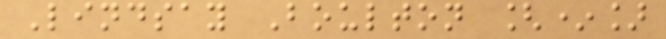Lindsay Boulton [*]
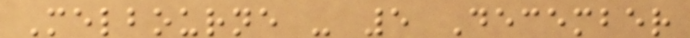Melbourne - 5 December
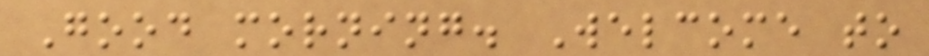Good morning. Welcome to
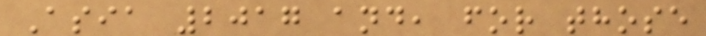Asia 2017 and, for those
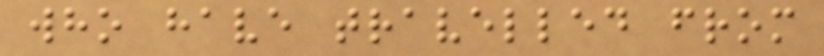who have travelled from
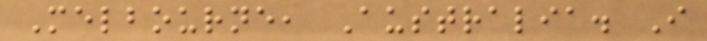Melbourne, Australia. I
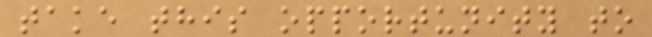take this opportunity to
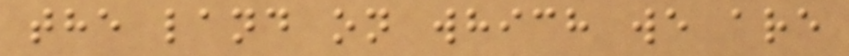the land on which we are
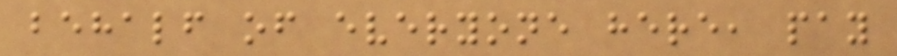behalf of everyone here, pay
